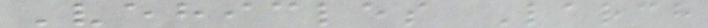Vehicles Larch
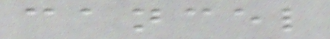cancel
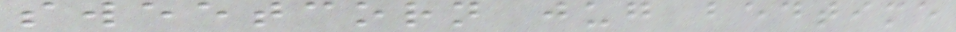sweetcorn jug bedtime
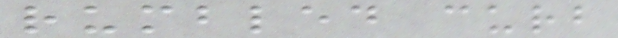rumbled curb
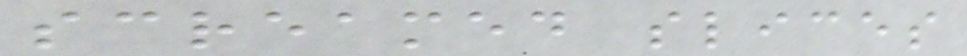screamed slices
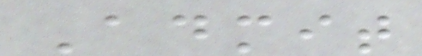Admit
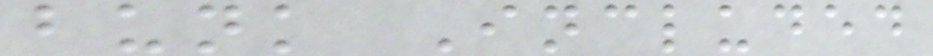bunk Included
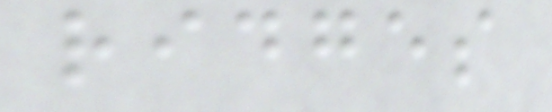ridges
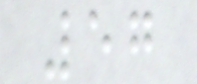57
